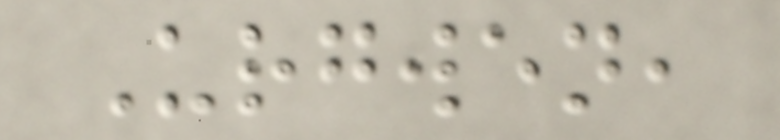Urgwen,
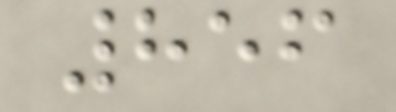856
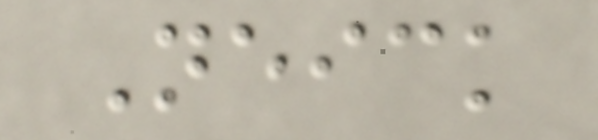Neick
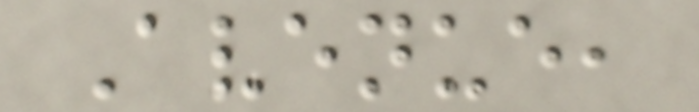Avenue,
